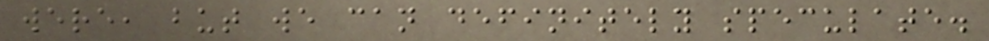were, but we can definitely speculate.
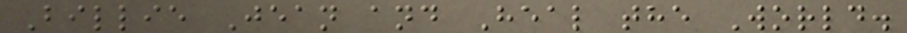Billie Jean and Heal the World.
